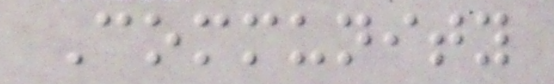Community
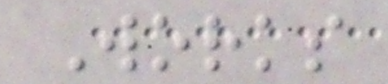Works
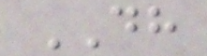DH
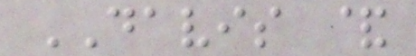DAVIS &
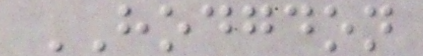HODGDON
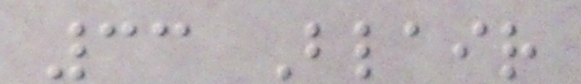33 Blair
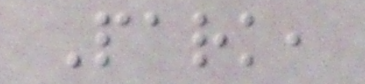Park,
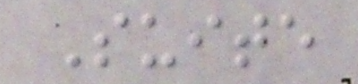Suite
